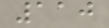110
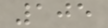105
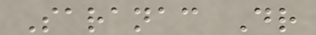Saranac Dr
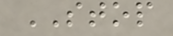STOP
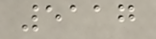5117
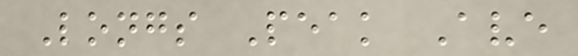Longs Peak Ave
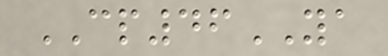CP46YA
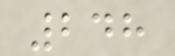248
